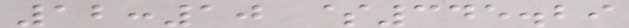12:10 $345.29
